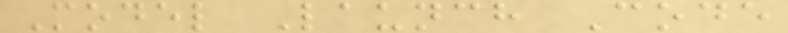Model Launch Code
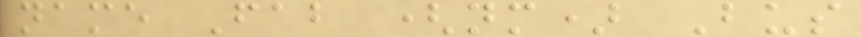name Fab (nm) Bus
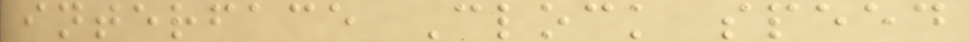interface Clock speed
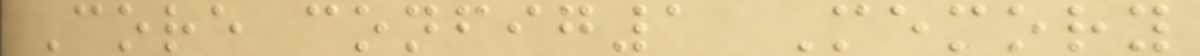Core config1 Memory
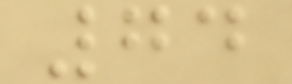74
